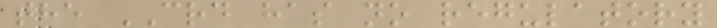the CRD has no regulatory
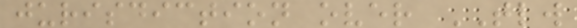jurisdiction over TLW
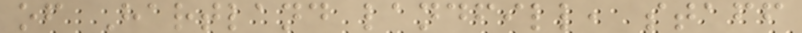of Hartland landfill, staff
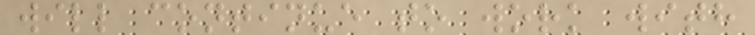will continue to work with
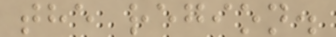the region.
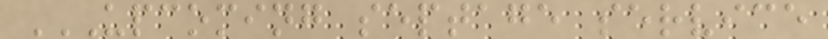UPCOMING SEPTAGE SERVICE
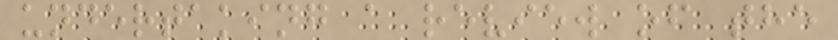undertaking a review of the
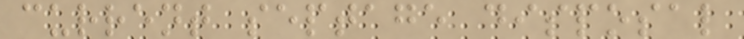current septage disposal
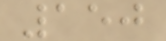150
